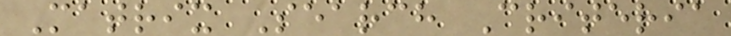Matrix Search Criteria
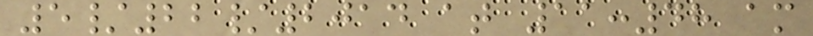5/22/2014 at 11:48 am
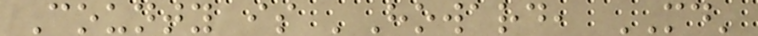County is 'Howard, MD'
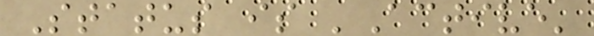Status is 'Active'
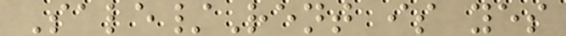Sale/Rent is yes
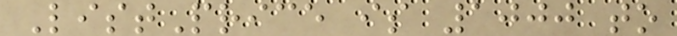ListPrice is 1000 to
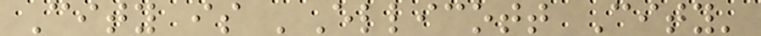City is 'Ellicott City'
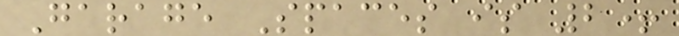Garage Spaces is 2+
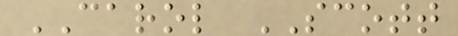CAROL SCOTT
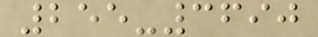255-3690
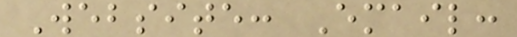Website: Email:
